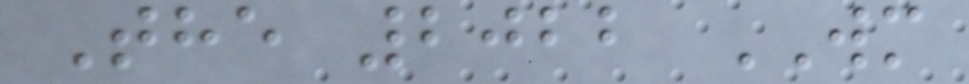The 2022 WM
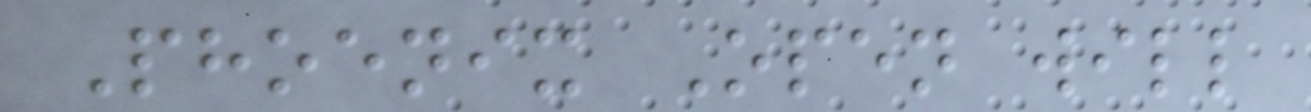Phoenix Open will
